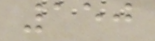150
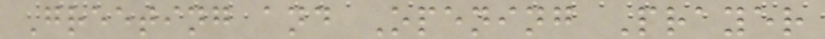Greeting and Opening Prayer
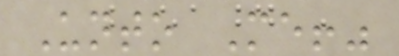Unto Me!"
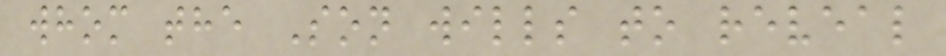whom the Son wills to reveal
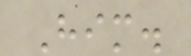Him.
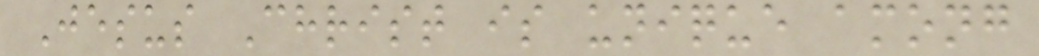Jesus Christ is unique among
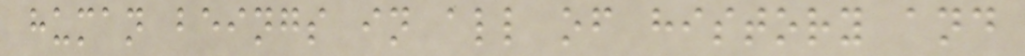human beings in all of history and
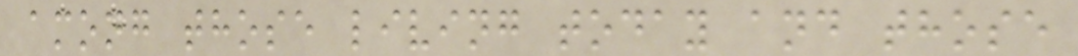among those living today and those
